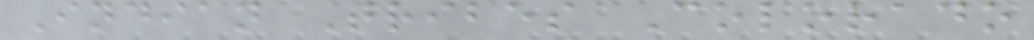Indian Tribes Colorado
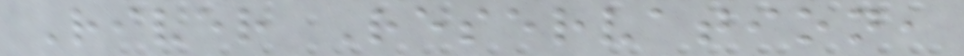River Reservation,
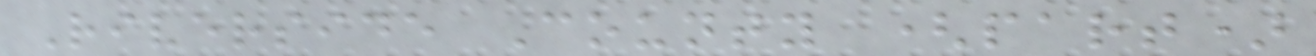Riverside County (part)
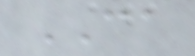CA
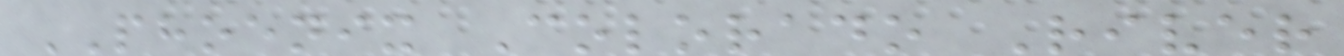PHOENIX Colorado River
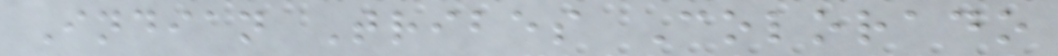Indian Tribes Colorado
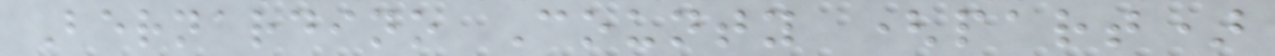Bernardino County (part)
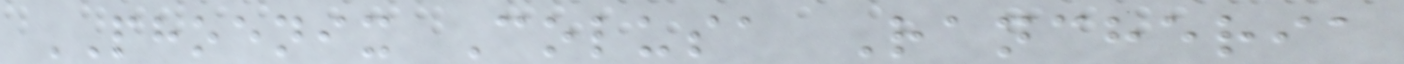PHOENIX Colusa Rancheria
